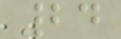24
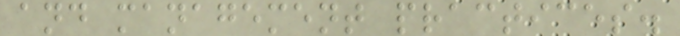and management practices.
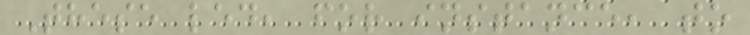These led, for instance, to
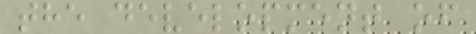the development of
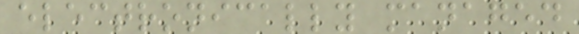electronically managed
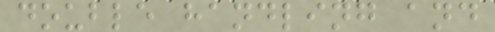double handling and
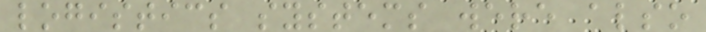logistics systems were also
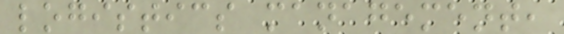logistics management,
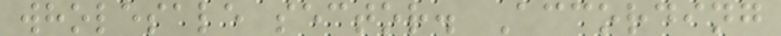wholesale sector. According
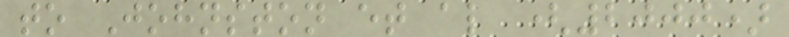to Johnston et al (2000)
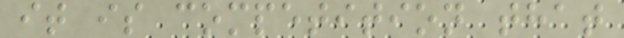it is competition that
